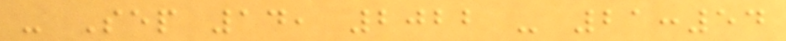- Sep 14, 2022 - 21:54
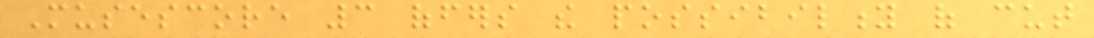Musescore 3 offers the possibility of cut
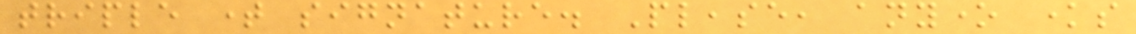triple time signature. Please, anyone knows
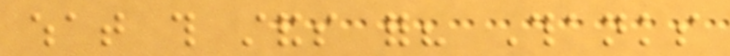what this stands for? Thanks
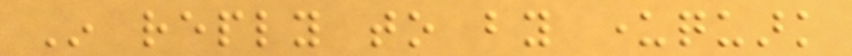In reply to by underquark
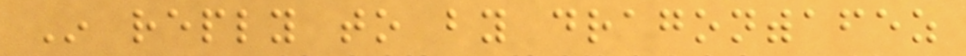In reply to by dragonwithafez
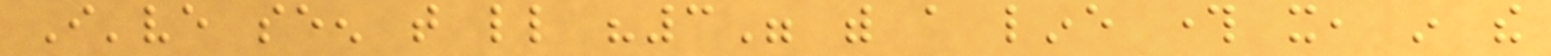I've seen that little "3" with a line through it, in the
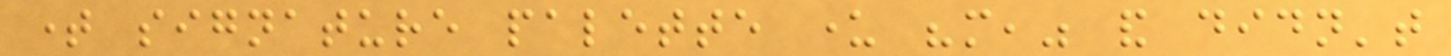time signature palette under "more," and didn't
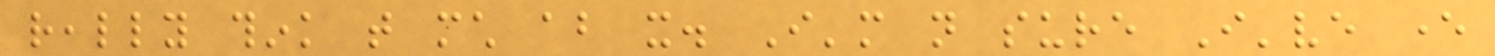really think that much about it. I'm not sure I've ever
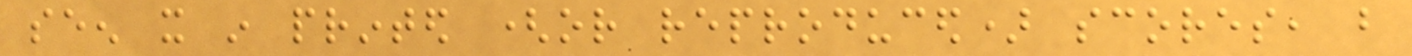seen it in printed (or reproduced) scores, but
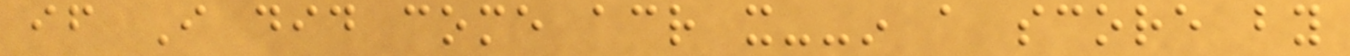if I did come across it--in a score by
